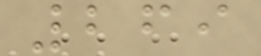269
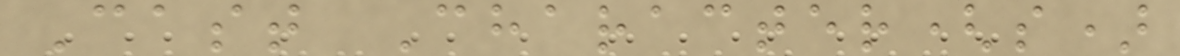Cast Character(s)
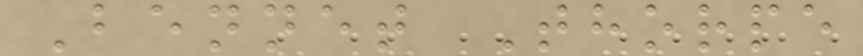Bennet Thorpe
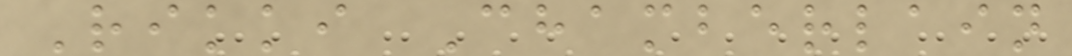Rikki Chamberlain
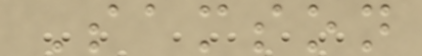Samson
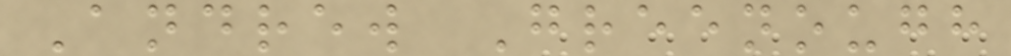Andrew Greenough
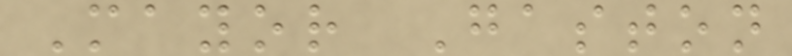Mayor Gaston
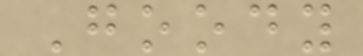Goody
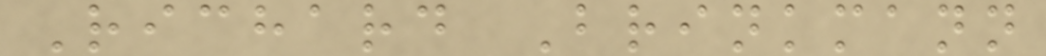Richard Brinkmann
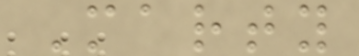Marty
